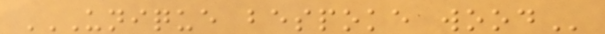UNIQUE BESPOKE WOOD
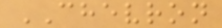CHEVRON
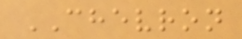CHEVRON
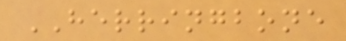HERRINGBONE
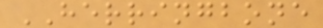HERRINGBONE
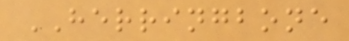HERRINGBONE
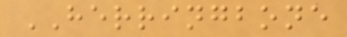HERRINGBONE
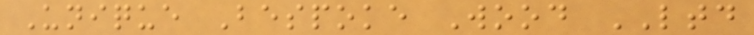Unique Bespoke Wood LTD
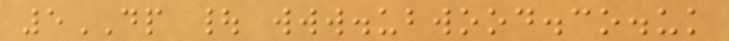5DP | www.ubwood.co.uk
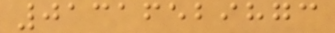01316529873
